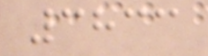3833
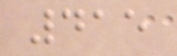415
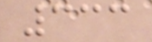333
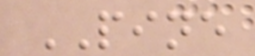PINE
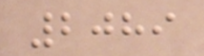2089
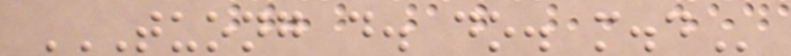TUONG D. DO. M.D
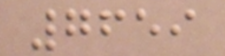7659
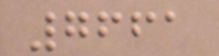7661
